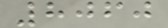8060
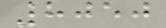8050
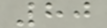80
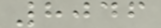8046
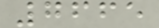7665
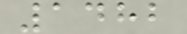1482
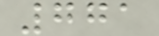771
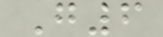G6
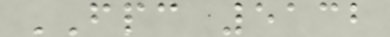FPC 5132
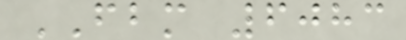FBM 6083
